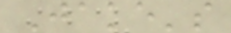Jake's
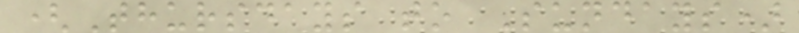(Thursdays to Sundays)
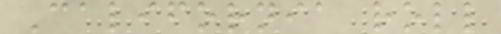California roll
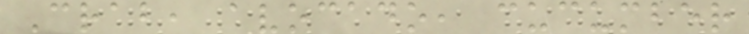Crab, avocado, cucumber
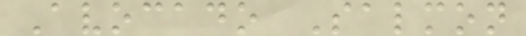Avocado Salmon
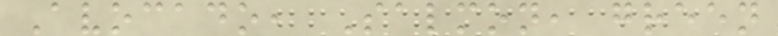Avocado, Salmon, green
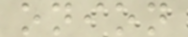onion
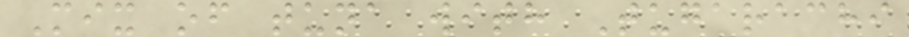Mix of tuna with Tugarachi
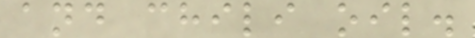and chili oil.
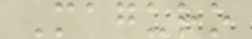Maguro
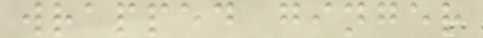wrapped ginger
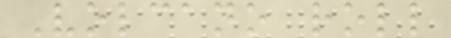Volcano roll
